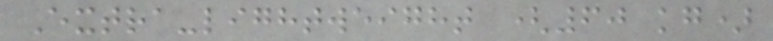Extra-lightweight (60 kg)
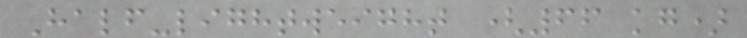Half-lightweight (66 kg)
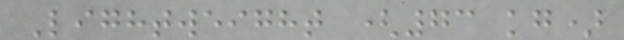Lightweight (73 kg)
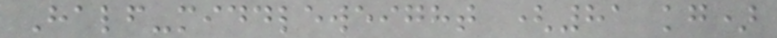Half-middleweight (81 kg)
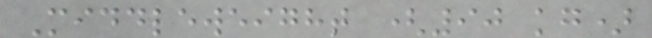Middleweight (90 kg)
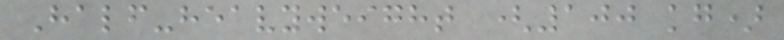Half-heavyweight (100 kg)
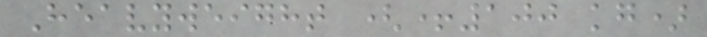Heavyweight (+100 kg)
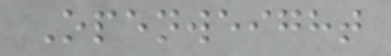Openweight
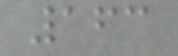163
